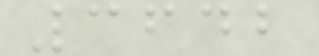3642
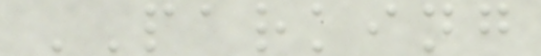PARKING
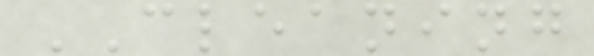CLEANING
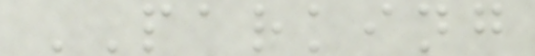PARKING
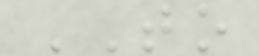TO
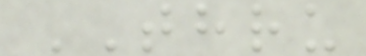THRU
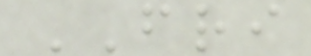FRI
